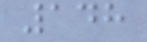148
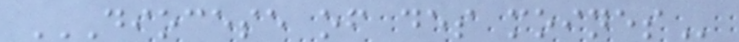DIOCESE OF DES MOINES
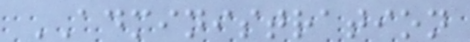ADMINISTRATION
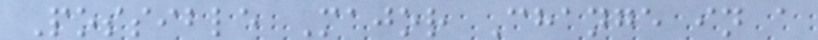Possible Major Change in a
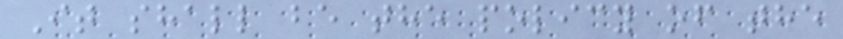It shall be the policy of the
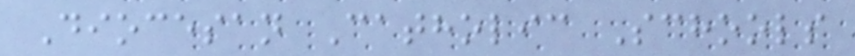Diocesan Catholic Schools
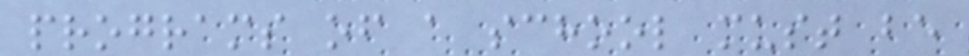programs of a school must be
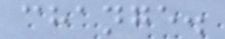change.
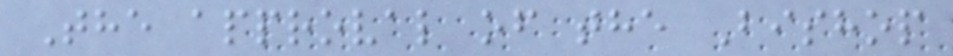The approval of the Bishop
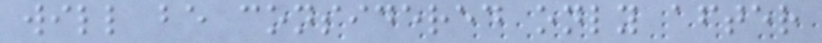will be considered only after
